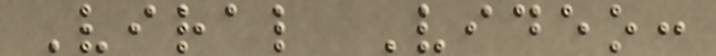Viral Video:
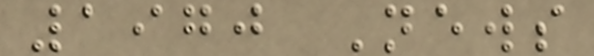1970 News
